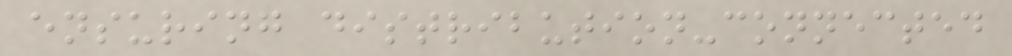ensuring distribution-connected
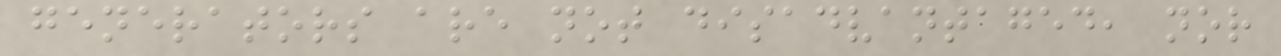generators are not disadvantaged, nor
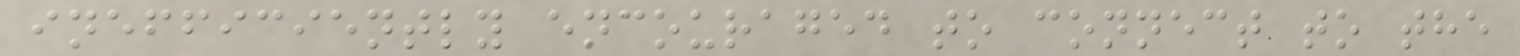inefficiently encouraged to connect to the
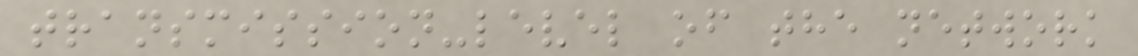transmission-level of the network
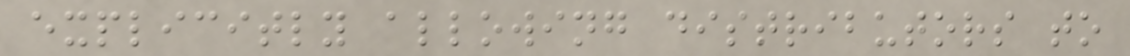explicitly allowing distributors to
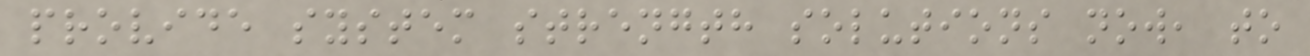provide system strength solutions now, to
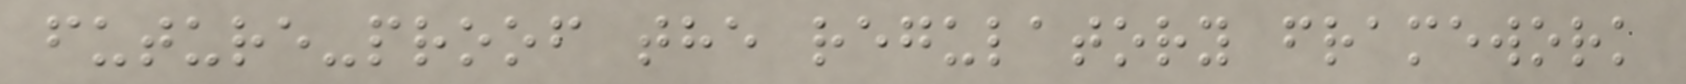future-proof the regulatory framework
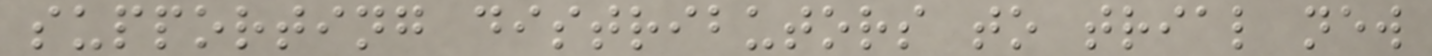supporting distributors to trial new
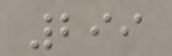299
